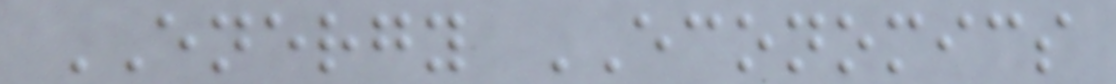ENERGY ECONOMICS
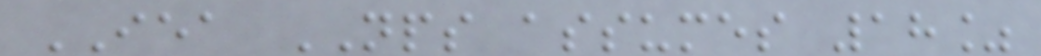IEA NPS assumes 18%
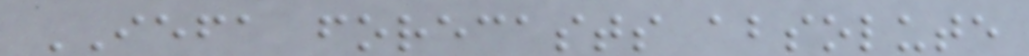IEFA forecasts absolute
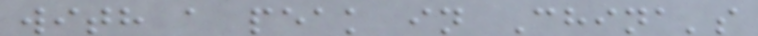with a peak in China's
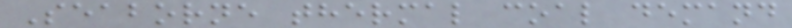Seaborne thermal coal demand
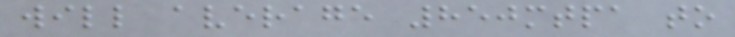will average 850mtpa to
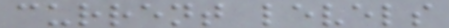current levels
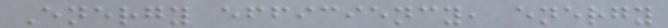Energy efficiency, energy
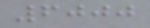6000
